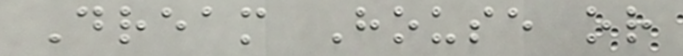Dream House or
